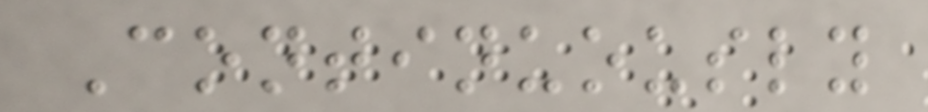Continuously
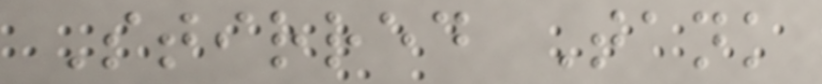Stirred Tank
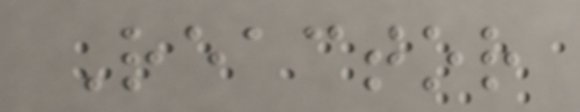Reactor
